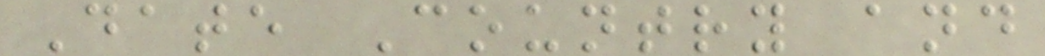Date Country and
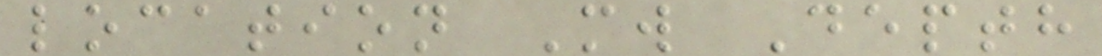location Mw Depth
